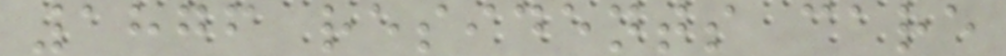1876 residents care
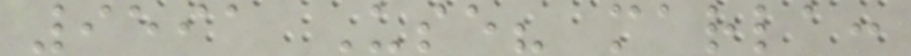9591 Use? marla:
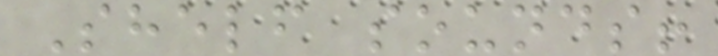Shelf sounds!
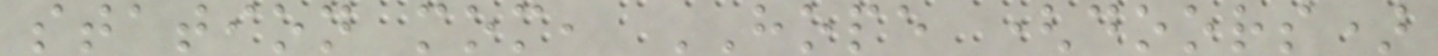station mom, HOPE (doors)
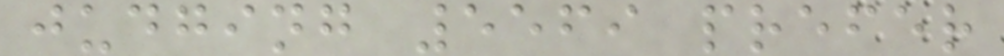judging 5569 prefer
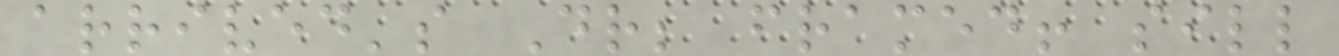arrived's Dr; framed! sill
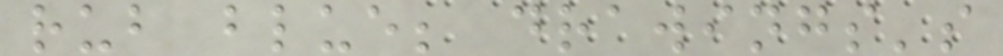rub blue; drawings's
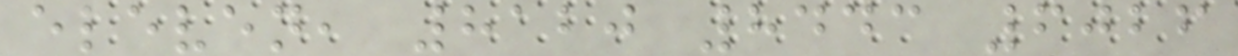eleven, 8120 8443 6026
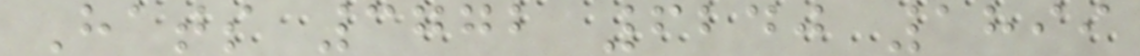Hats 3772 6240 1899
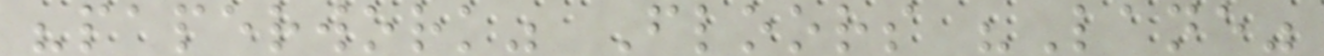"paperwork" Floors "Lane"
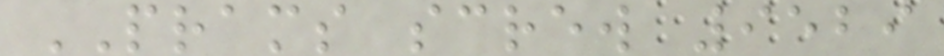PRAMS screw 9529
